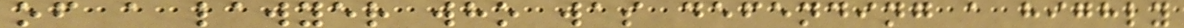of a lawyer who was defending a highly
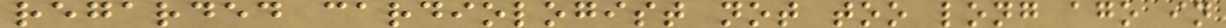regarded cardiologist not too long ago in
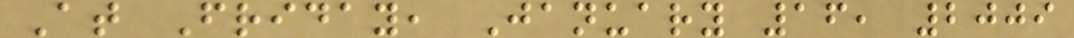At Friday, January 16, 2009
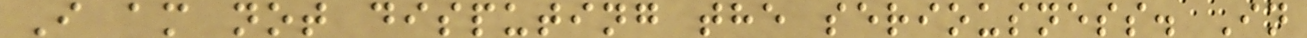I am not disputing the seriousness. In
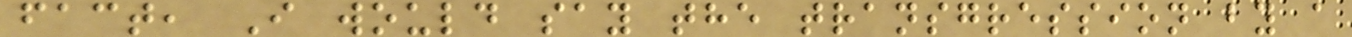fact, I would say the transgression by a
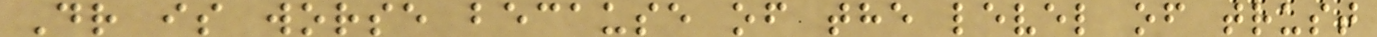Dr is worse because of the level of trust
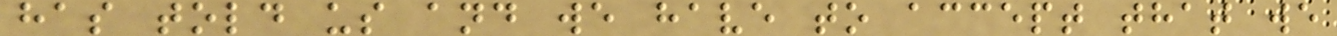has told us and we have to accept that we
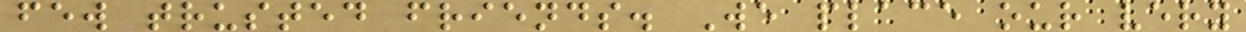few trusted friends. We place our very
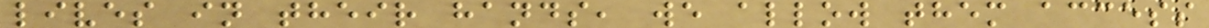lives in their hands, we allow them access
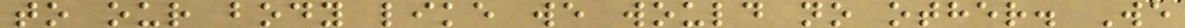to our body like we would no other. We
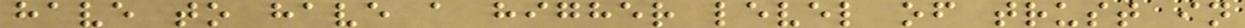have to have a higher level of trust in
